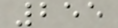255
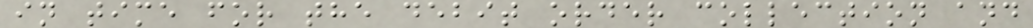in time for the debit order collection and
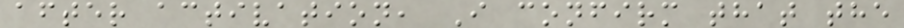after activation, I confirm that the
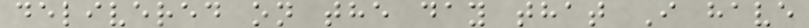delivered on the day that I have
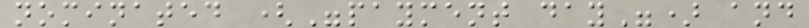nominated ("payment day") and
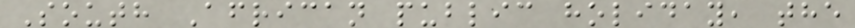South African public holiday, the
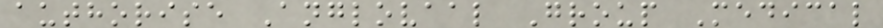authorise Anglovaal Group Medical
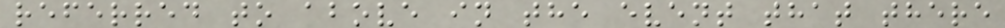referred to above in the event that there
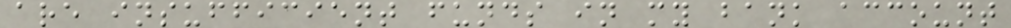are insufficient funds in my bank account
